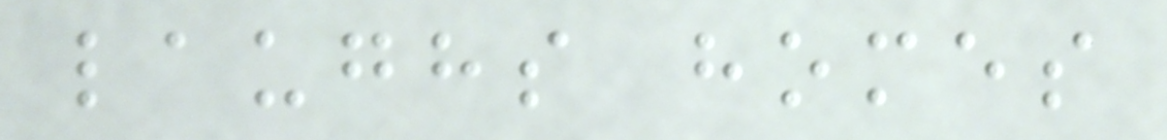laughs homes
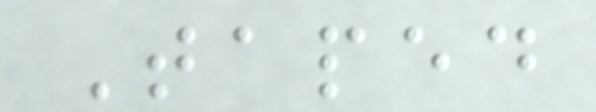Taped
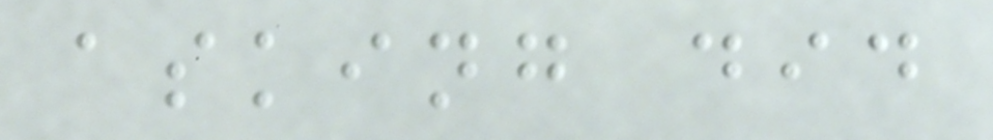asking did
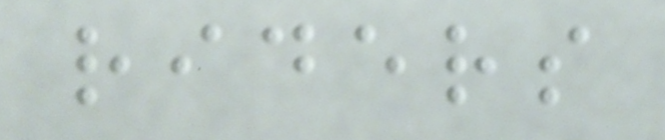riders
